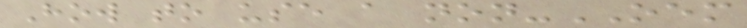How to use a non-OEM
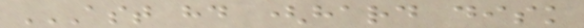AST HD (HARD DISK
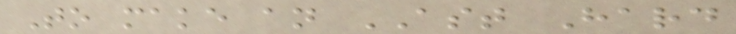To make an AST Hard
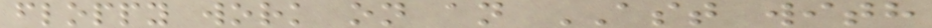floppy work on an AST with
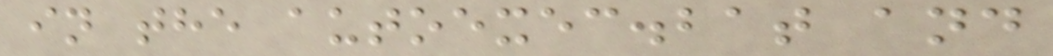in the autoexec.bat and
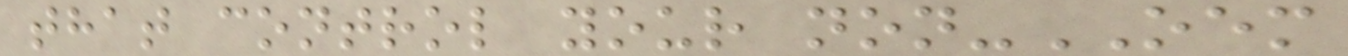that control your non-OEM
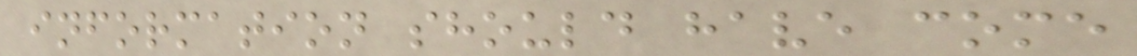information should have come
